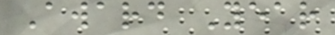Award Year
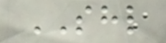SHL
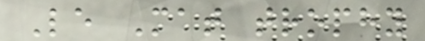Le Mat trophy
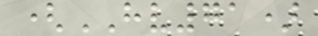(HV71)
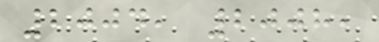2004, 2008,
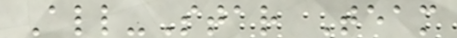All-Star Team
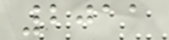2011
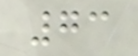73
